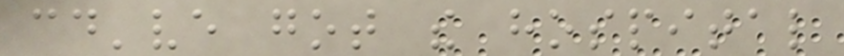could've got the hospital
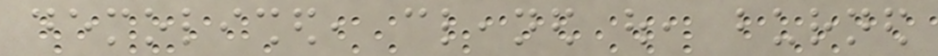demolished, cleaned out, burned
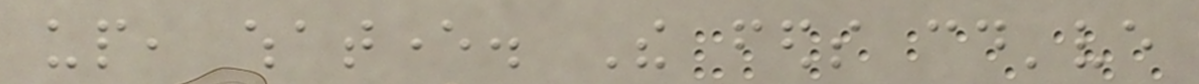up, whatever. The feds could've
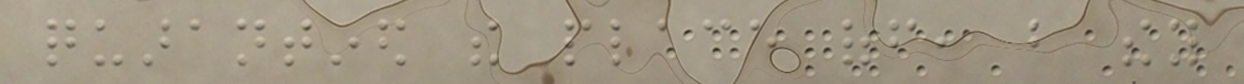quarantined the place off, but they
